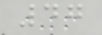47
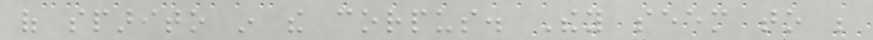of sparito in the corpus. They seem to be
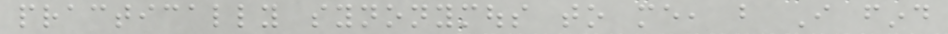practically synonymous to me, but I find
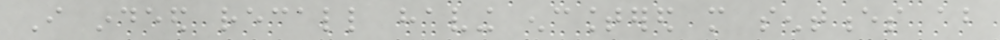I indeed recall having encountered more sentences about
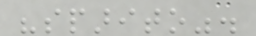"sparito".
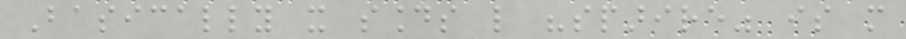Basically it sounds like "sparire" is more
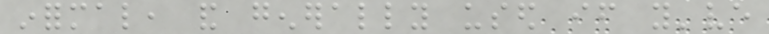informal, and generally used if you've
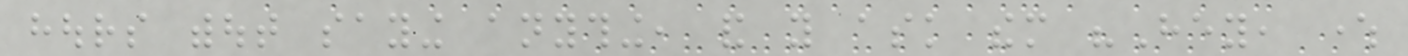hours without saying anything, and you ask them "Hey, where
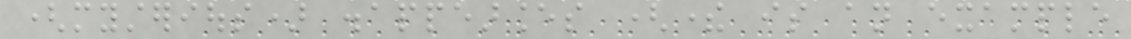(mysterious) disappearances (there is an example
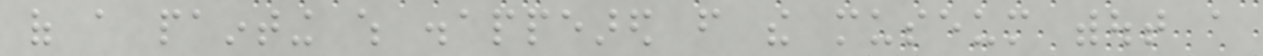of a painting which disappeared from the museum without a
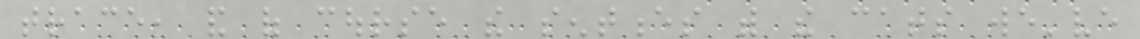trace, and of course the sentences with the cats we've
